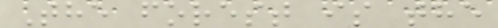The forest is the
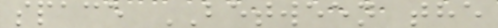space BETWEEN the
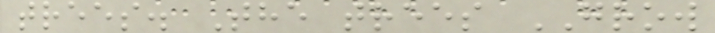trees. The trees GROW
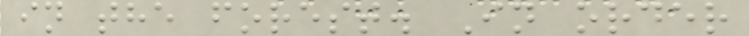in the forest. In order
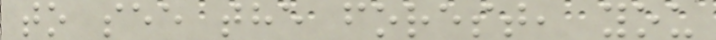to see the forest, you
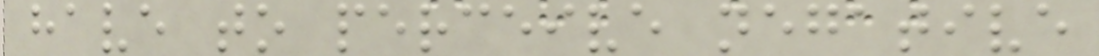have to perceive negative
